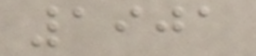1901
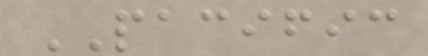PACIFIC
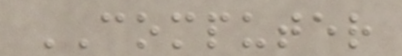COMPUTER
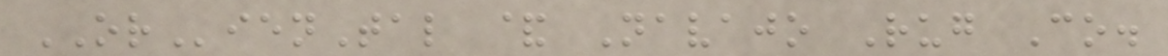ORienTal & Navajo Rug Co.
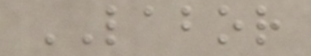LABOR
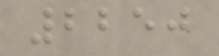2250
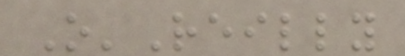O'Reilly
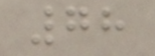78
